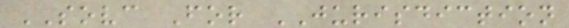SOVC For JURISDICTION
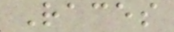Races
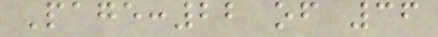Page:22 of 36
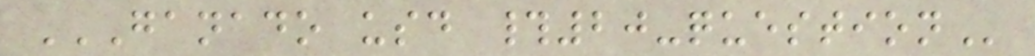GANADO USD #20-QUESTION
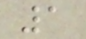1
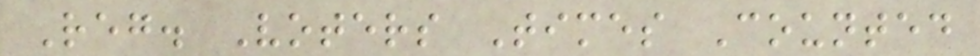Reg. Voters Times Counted
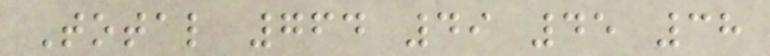Total 764 49 45 38
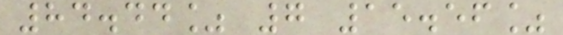84.44% 7 15.56%
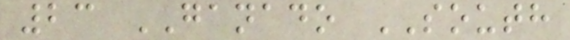23 GANADO SOUTH
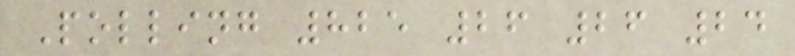Polling 825 26 26 24
